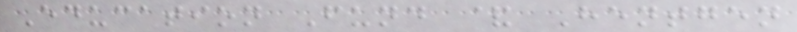Education Fund & Hentgen
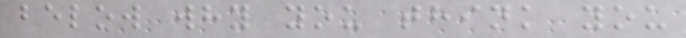below why you think you
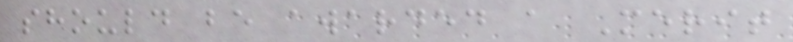should be awarded a Merit
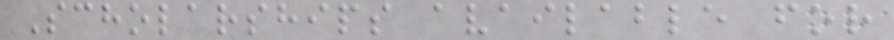Scholarships available for
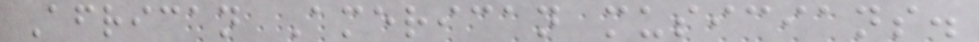African American musicians.
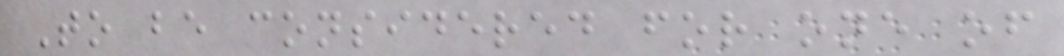To be considered for one of
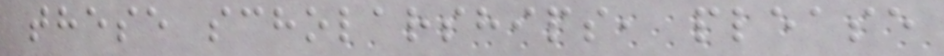these scholarships, please
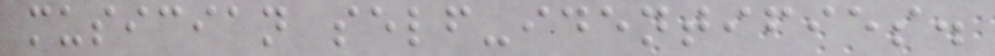musician self-identifies.
